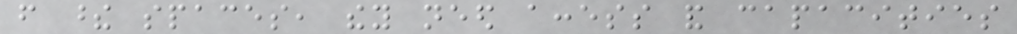from these spaces, they need access and capacities
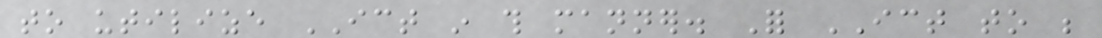to utilize ICT in this manner. For ICT to be
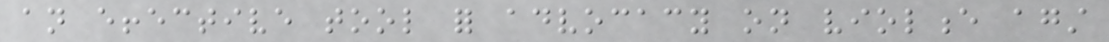an effective tool for advocacy on violence against
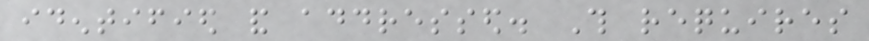identified and addressed. This requires
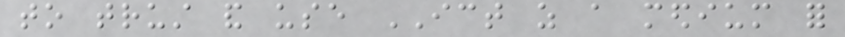to trust and use ICT as a medium for
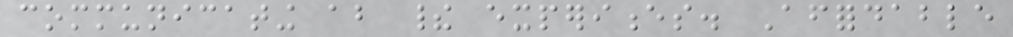communicating about their experiences. Affordable
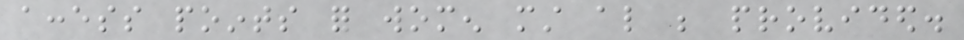access points for women must also be provided.
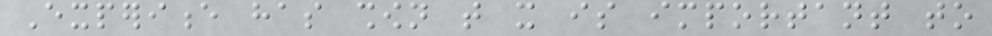Experience has shown that it is important to
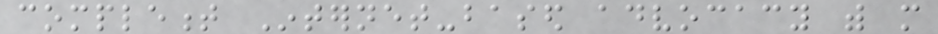complement Internet-based advocacy with more
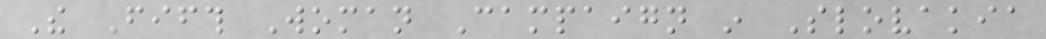The Fifth Woman Campaign in Slovakia
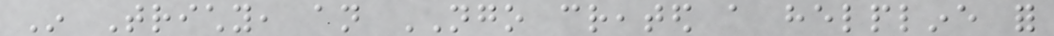In Trichy, an NGO created a helpline for
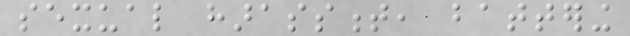sexual harassment, battering
